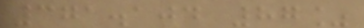371.104 87%
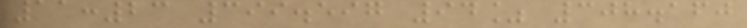11:23 399.597 94% 308.160
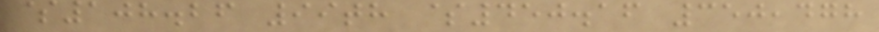$108.26 99th $450.16 350,478
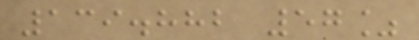139.882 57%
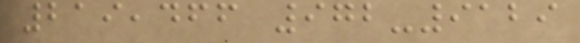219,466 972-9129
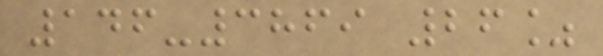146-3869 26%
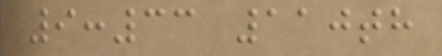9:33 110th
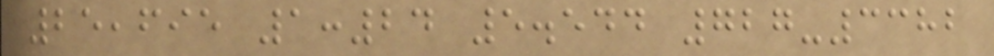25,695 1:24 5.544 727-3382
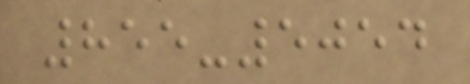855-5054
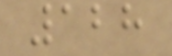128
